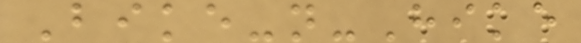Bike-n-Hike
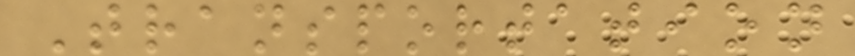Transportation
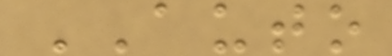AUTO
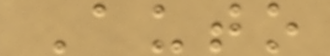Auto
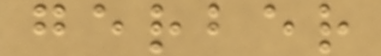gerber
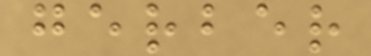gerber
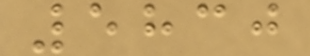5830
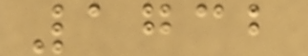1732
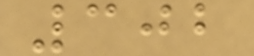302
